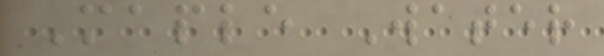Maple Water
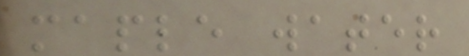maple water
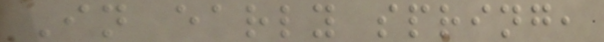In early spring,
